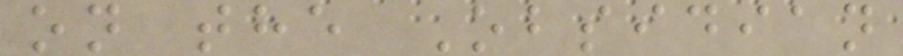on the Obsidian
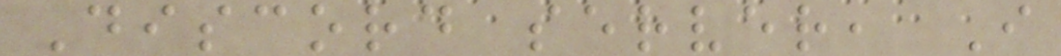Discord server, I
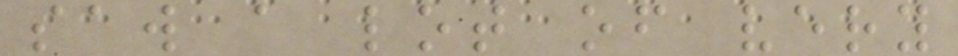saw a lot of very
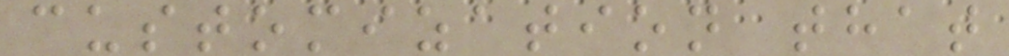customization that
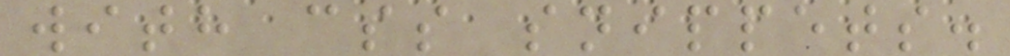with css snippets.
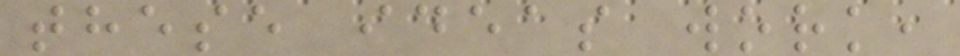these ideas work,
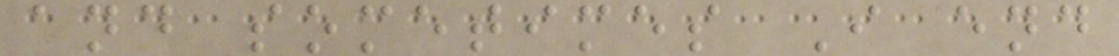and sometimes I end
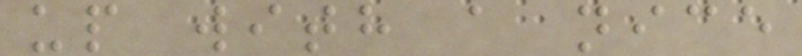up with a nice
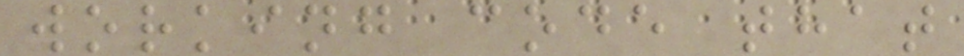working code that
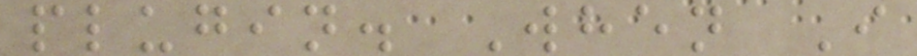plugin. When I
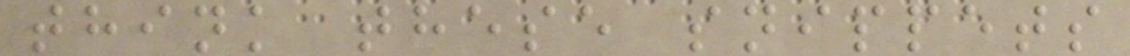think these snippets
